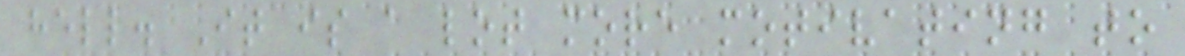hell. It is a lot more motivating to
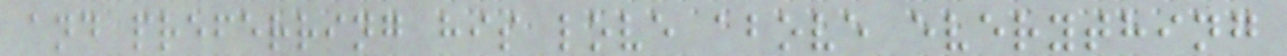and preferring his love above everything
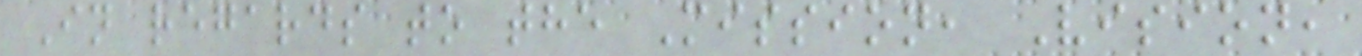In regards to the Mission, Vision,
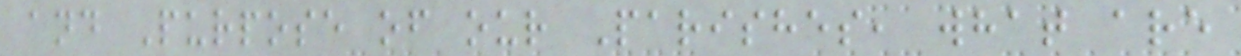and Purpose of our Parishes, what are
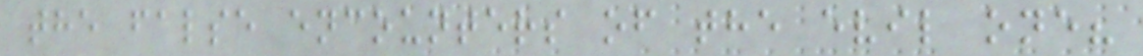the false encounters of the evil one?
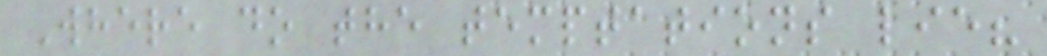Where do the temptations lie?
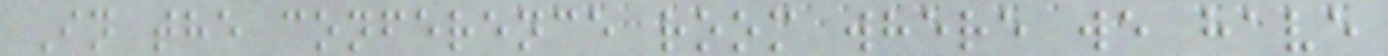In the conference room where we have
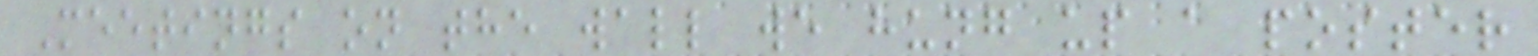Meetings on the wall we hung up a poster
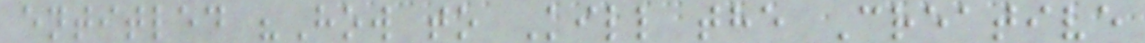entitled "How to Kill the Creative
